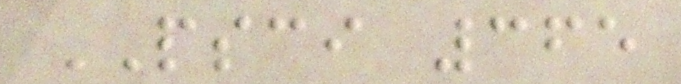PSCI 365
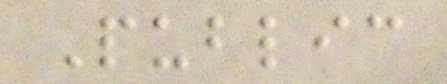Public
